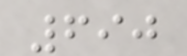690
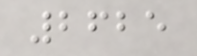2625
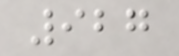927
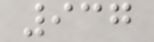937
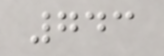743
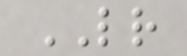LR
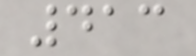413
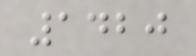1420
